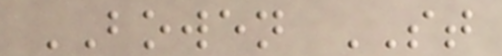BOWEN ST
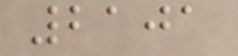2101
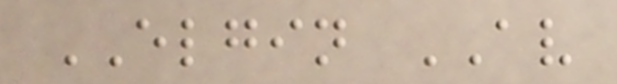ELGIN AV
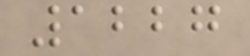1227
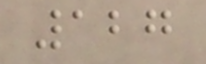127
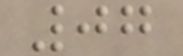07
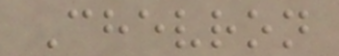Chevron
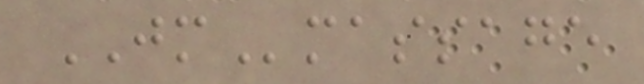JMmassage
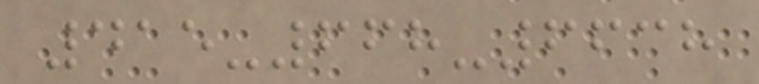415-668-6638
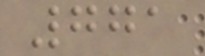771
